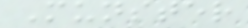Munster
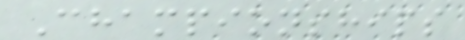Championships
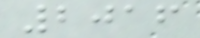2016
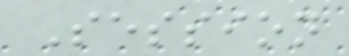Session
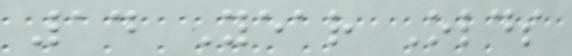14 Year Olds
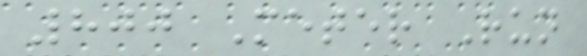800 Meter Run
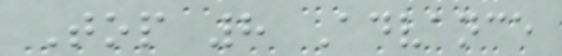Top 8 Advance
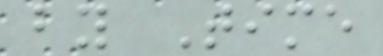by Time
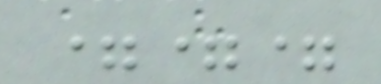===
